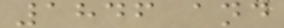1846 and
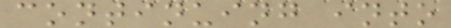continuing into
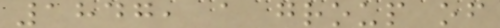1847, a group of
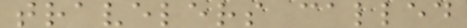travelers called
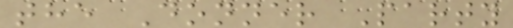the Donner Party
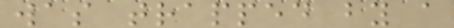was trapped by a
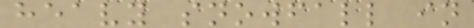heavy snowfall in
